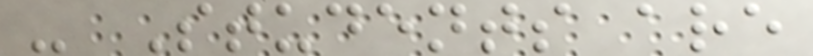- Students are
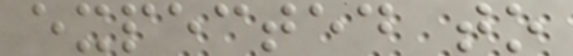expected to
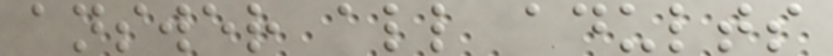answer all adults
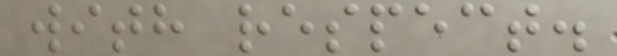with respect.
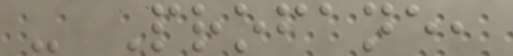- Profane,
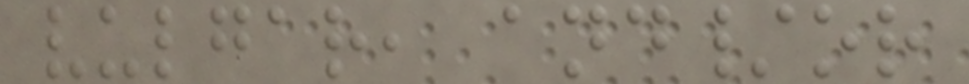vulgar, and/or
